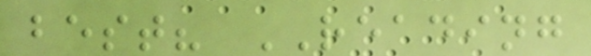best? READING
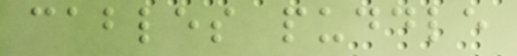cables puddle
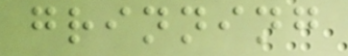grinning
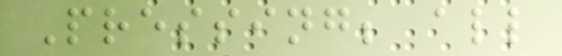Pressing; all
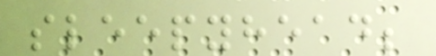sleepyhead;
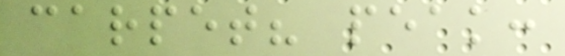carpet? peak:
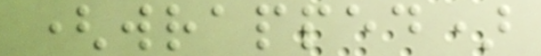(wrapped)
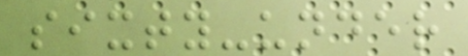sixty-under
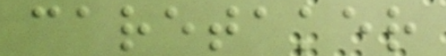caretaker
